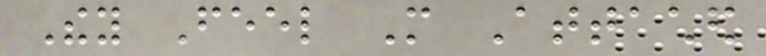They Feel More Attached
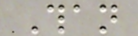Than
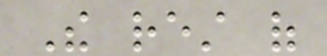The rest of
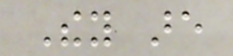They are
